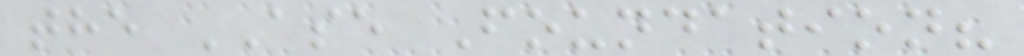the ASE Foundation?
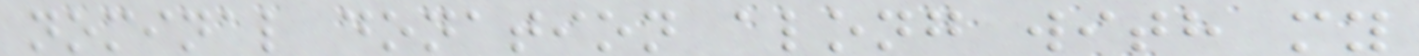nominal donation along with my
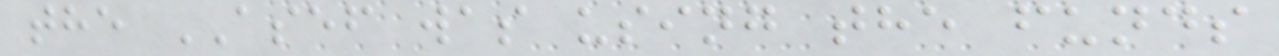the ASEF was using the funds
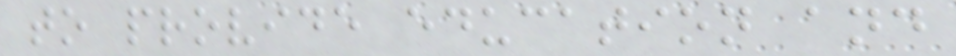to provide education and
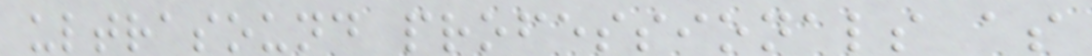ultrasound professionals as
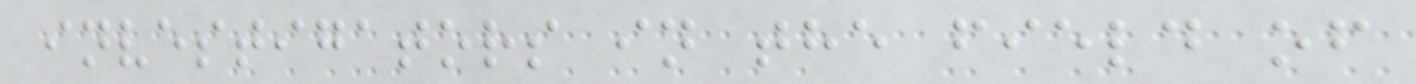investigators in the field of
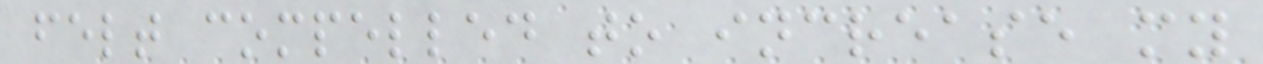felt compelled to increase my
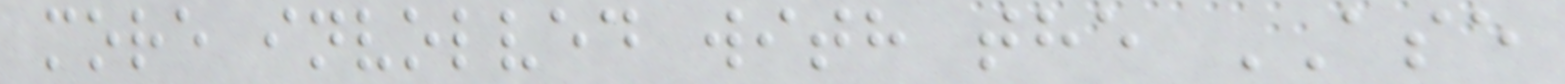more involved with the ASE
